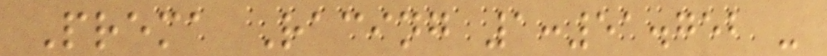Prema Racing 1:51.752 -
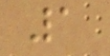1
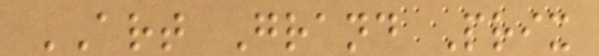ART Grand Prix
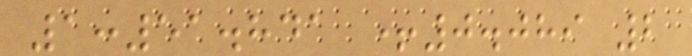1:51.841 +0.089 2
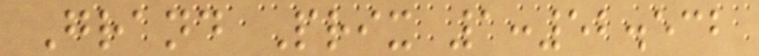Grand Prix 1:52.532
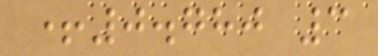+0.780 3
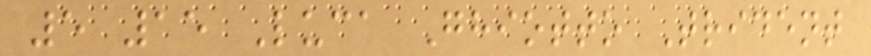5 15 Luca Ghiotto Trident
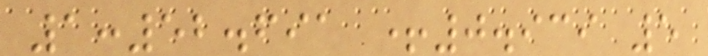1:52.691 +0.939 5
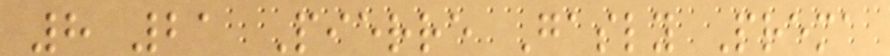8 21 Pierre Gasly Prema
